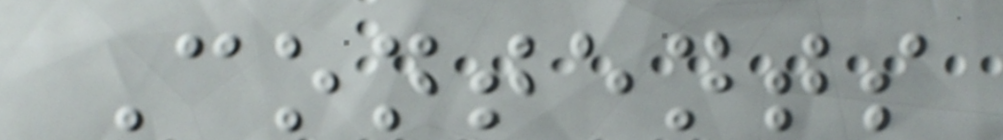Contents
